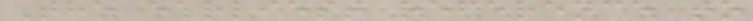The earliest reference to
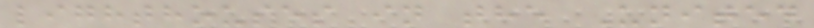lighthouses in the United
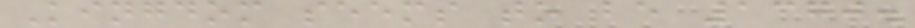Kingdom seems to be 1370.
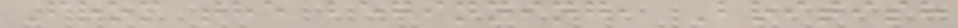From the beginning, British
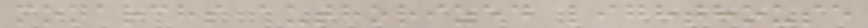monarchs authorized lighthouse
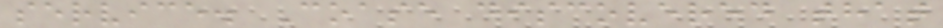service. Coase discovered that
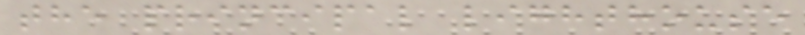the principal lighthouse
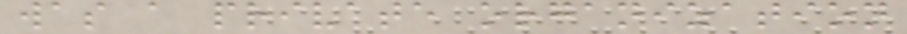was a private organization
